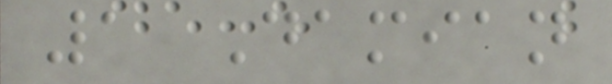1 Damian
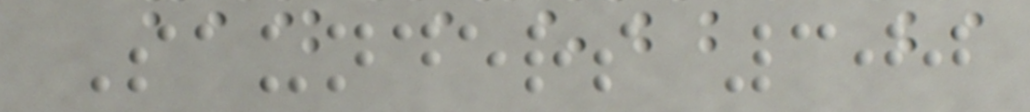Saunders 300
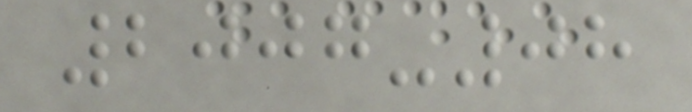2007-08
